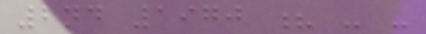2nd 1970 ? - -
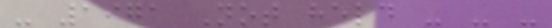- 1971 Not held - - -
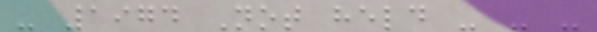- 1974 Not held - - -
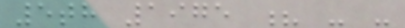5th 1975 ? - -
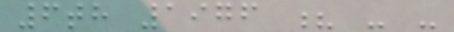6th 1976 ? - -
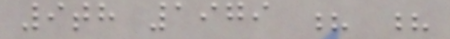9th 1979 ? ?
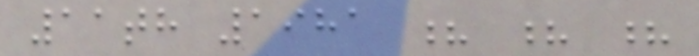11th 1981 ? ? ?
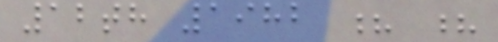12th 1982 ? ?
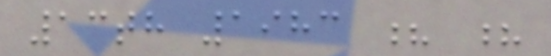13th 1983 ? ?
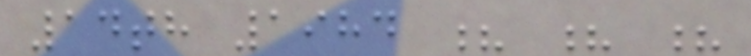14th 1984 ? ? ?
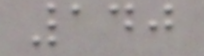140
